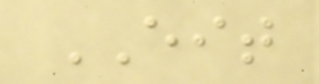EIT
